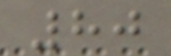80
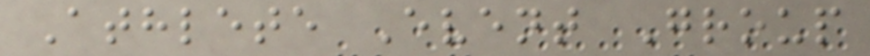Athlete Event Group
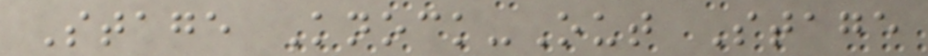Stage Knock-Out Stage
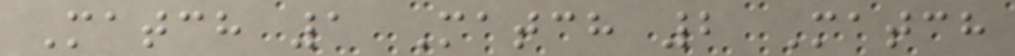Match 1 Match 2 Match
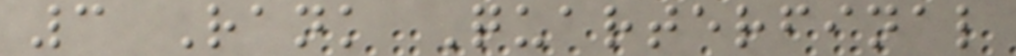3 Rank Quarterfinal
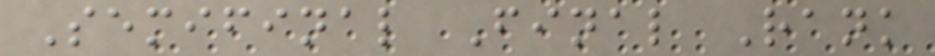Semifinal Final Rank
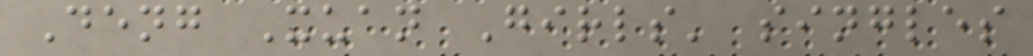Deng Xuan Girls' singles
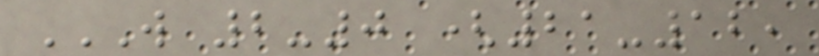W 2-0 (21-12,
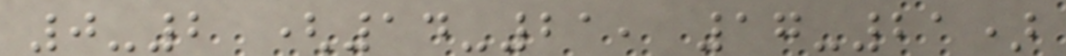0-2 (14-21, 17-21)
